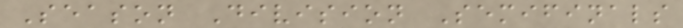Season Division Semifinals
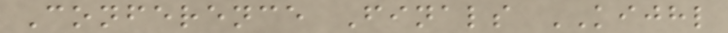Conference Finals KIJHL
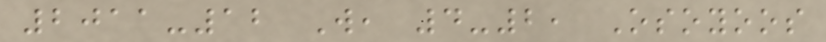2011-12 W, 4-2, Osoyoos
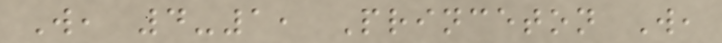W, 4-1, Princeton W,
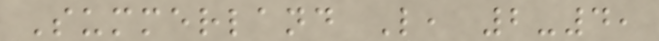Summerland L, 2-4,
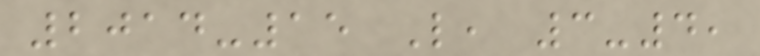2014-15 L, 3-4,
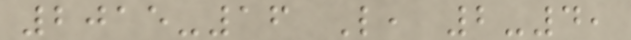2015-16 L, 2-4,
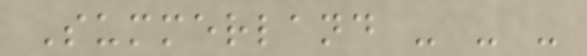Summerland - - -
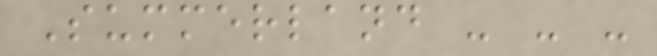Summerland - - -
